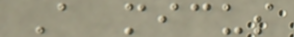A micus
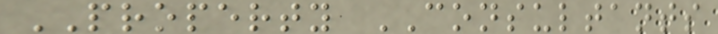PROPERTY CONSULTANTS
